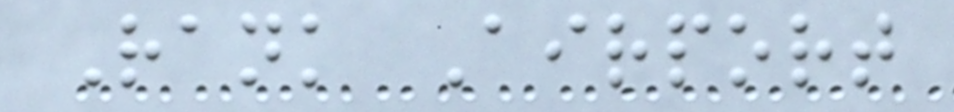Rank Airport
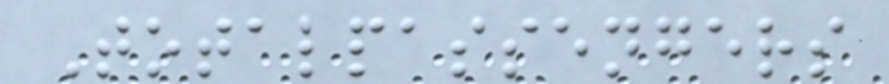Totalpassengers
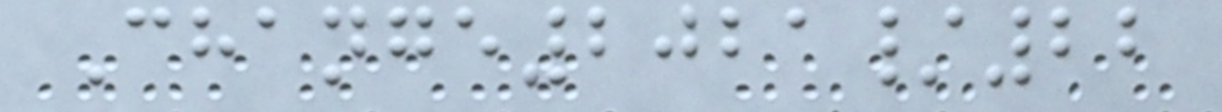Change2021/22
